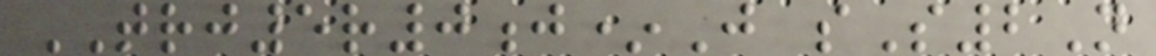TRJ5r0j*J sS2N
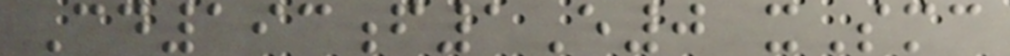Cd193f1E0 xSmc
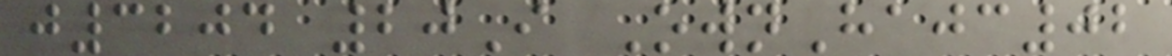j3204 20I OwnHajc02
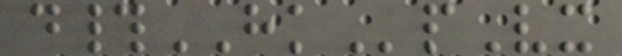d#HKpVx
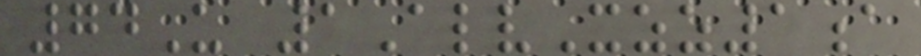74U 1AlvXzz1a
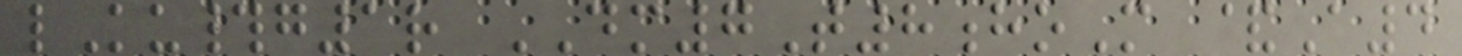lKu#g1r DM7T8hoM &A4
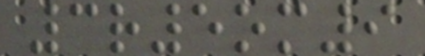3r5om9
